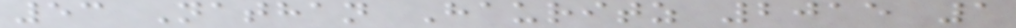53 Nathan Hauritz 2015 1
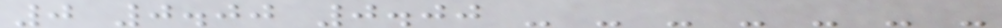0 0.00 0.00 - - - - - - -
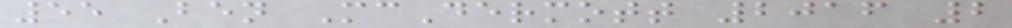55 Ben McDermott 2016 2
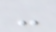-
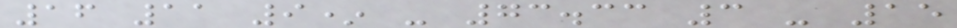16 11 9* - 73.33 3 - 15
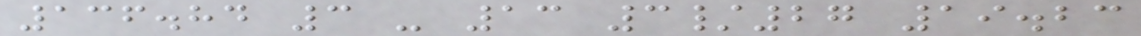136.84 3 - 13 3/27 19.23
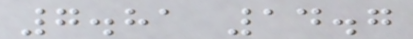7.81 14.7
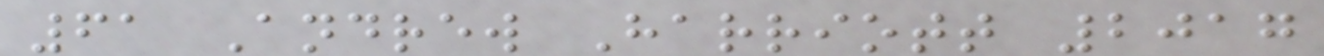61 Andrew Harriott 2017
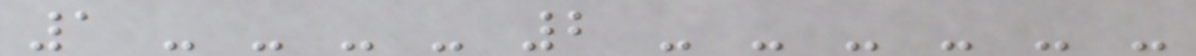1 - - - - 2 - - - - - -
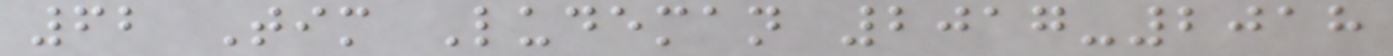62 Tim Ludeman 2017-2018
